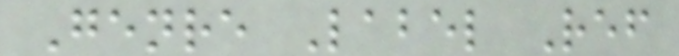Genre Label Ref
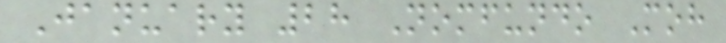January 28 Nomfundo Moh
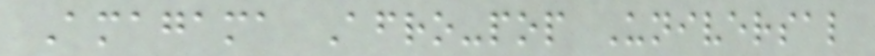Amagama Afro-pop Universal
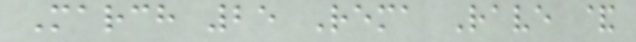March 25 Rema Rave &
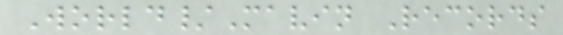World/Mavin Records
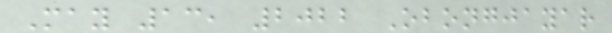May 13, 2022 Obongjayar
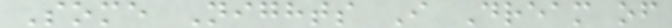Some Nights I Dream of
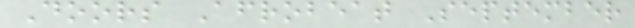Doors Afrobeat September
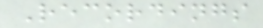Recordings
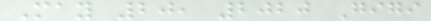May 20, 2020 Gigi
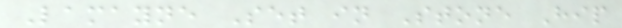Lamayne Set in Stone Hip
